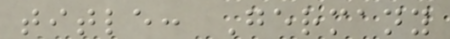title: Germany
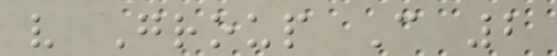v Group C 2
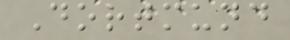Dortmund
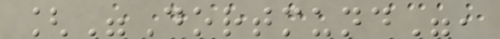["Dortmund",
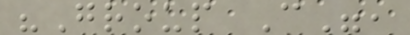"Group C",
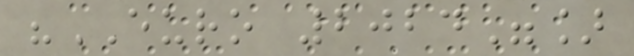"EURO 2024"]
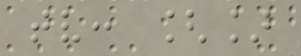tv: []
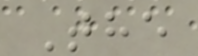The
